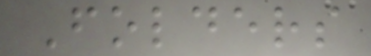Folders
